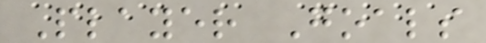Player Goals
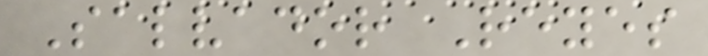Salvador Reyes
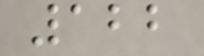122
